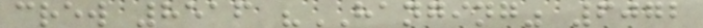crew 8516 "HANGING" 6072
